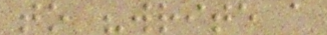to "write a
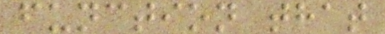function that
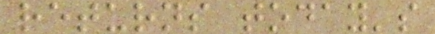returns today's
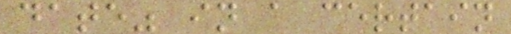date" in a certain
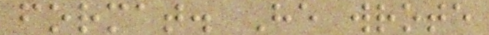format. He wrote
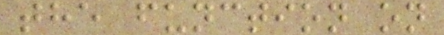the function on
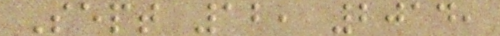Sept 12, 2014,
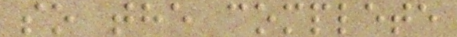so the complete
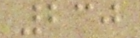230
